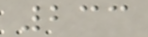233
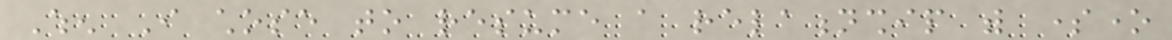When I chose to resume a relationship with someone
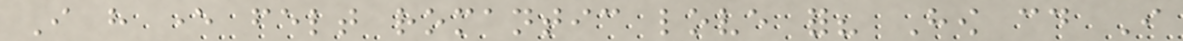I have ever felt romantic love for? How could I
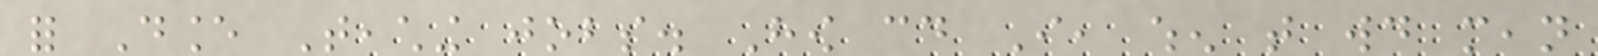for Dance Teaching jobs. How could I, when that would mean
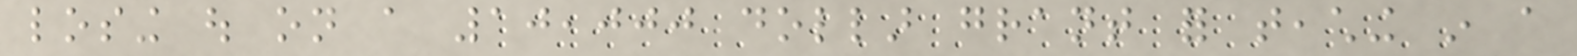losing out on a 10,000 dollar grant for teaching in a
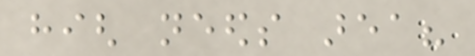high needs area?
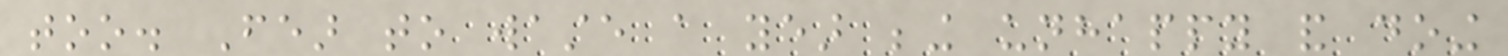too. Fear to waste a year being unhappy and doing
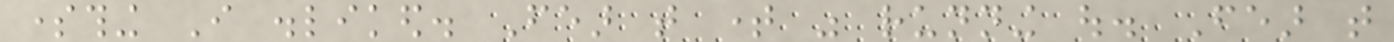something I disliked. Fear that time was running out. Fear that
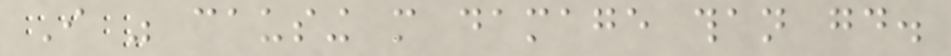I was causing more damage than good.
